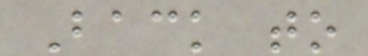Back to
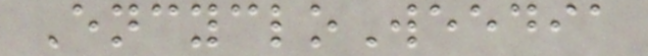EncycloWeedia
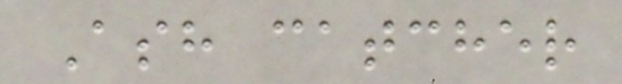Ash catcher
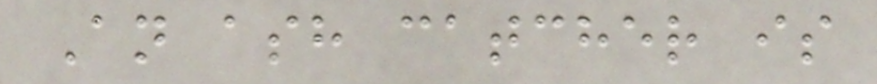An ash catcher is
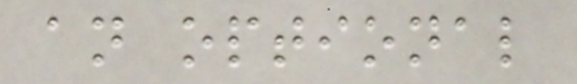an optional
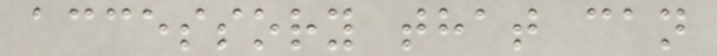accessory that can
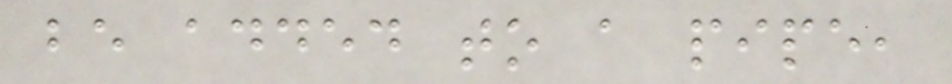be added to a pipe,
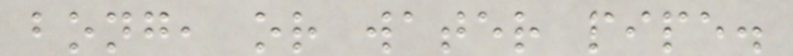bong, or water pipe.
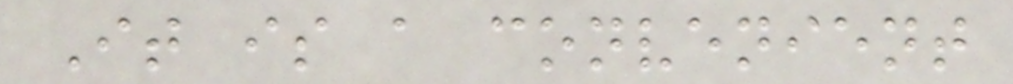It is a convenient
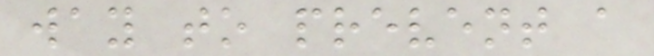way to prevent a
